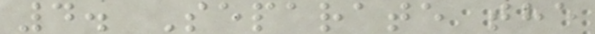4. Separate the
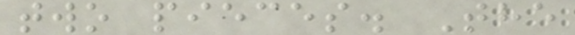two pieces. The
